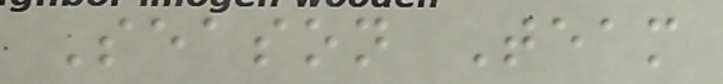Season Team
